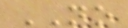NO
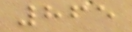865
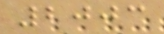2003
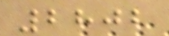2802
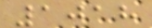1018
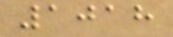1018
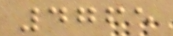4765
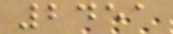2451
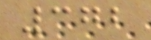372
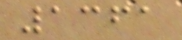1361
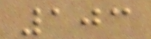103
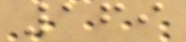169
